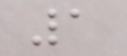1
